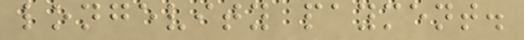longevity payment.
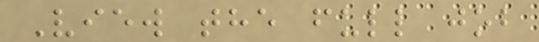View the full job
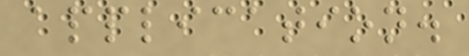application.
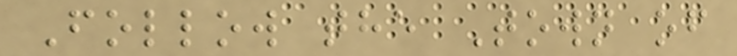Follow the Town of
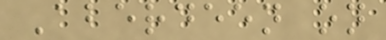Aberdeen on
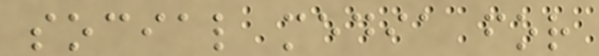social media for
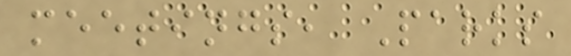meetings, Parks
